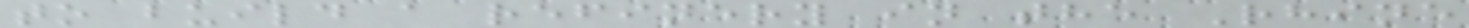to build a refinery in the Rhine
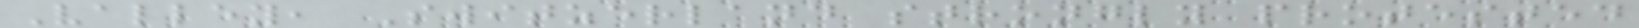Valley, Switzerland strongly protested
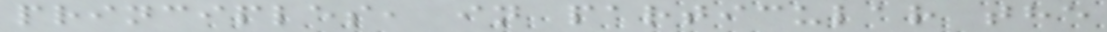principles, in particular the
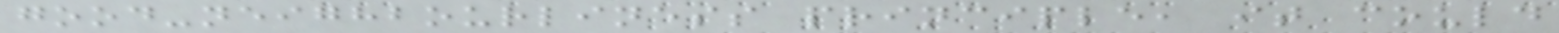good-neighbourliness principle, it could
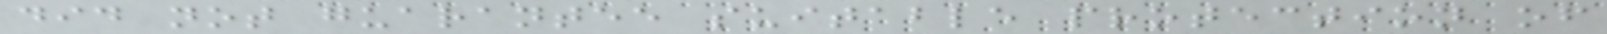did not guarantee suitable protection of
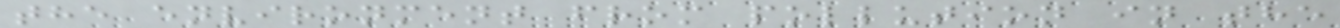the environment from pollution in the
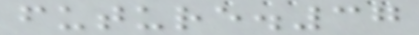future.37
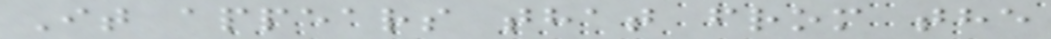It appears that from the
